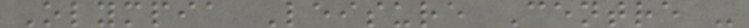Olympia Leisure Centre -
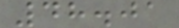48.01
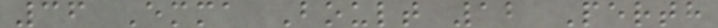36 Emma Boult 12 Perth
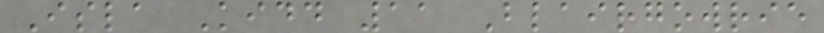Isla Kidd 11 Blairgowrie
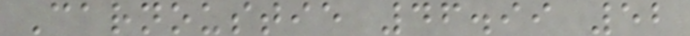Carnoustie 46.99 52
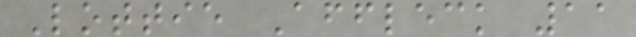Lottie Affleck 11
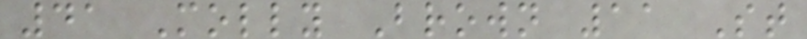41 Molly Brown 11 St
